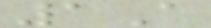1A
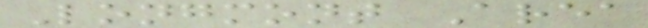Longmont Area
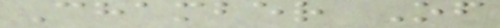Chamber Of
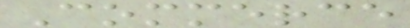Commerce
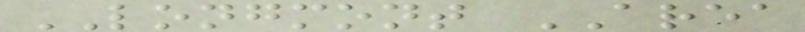LONGMONT AREA
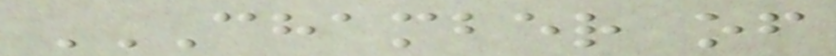CHAMBER OF
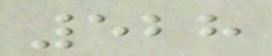528
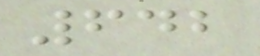642
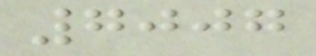7007
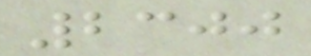2300
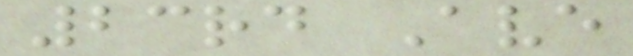23rd Ave
